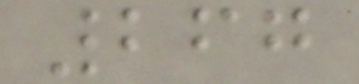267
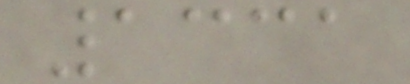1331
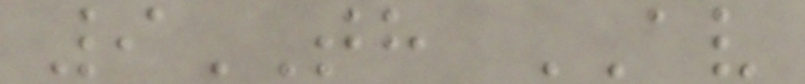9TH AV
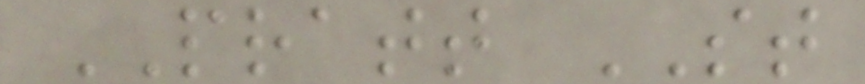PRATT ST
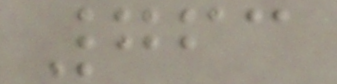763
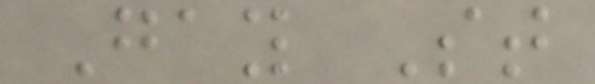Gay St
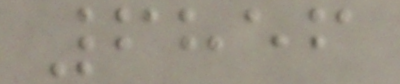6856
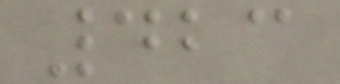423
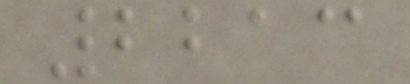2213
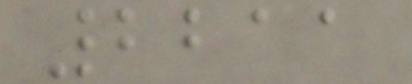2211
